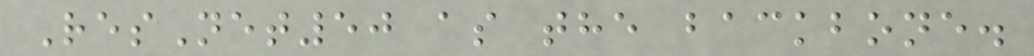ResNet50 as the backbone.
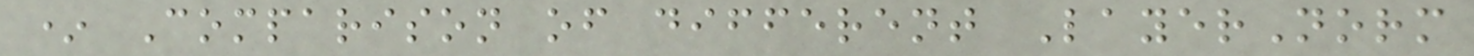* Comparison of different LayerNorm
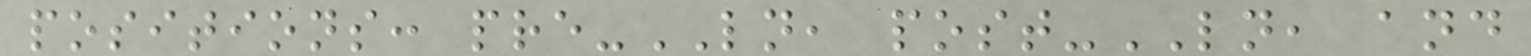positions: pre-LN, post-LN, and
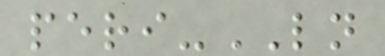peri-LN
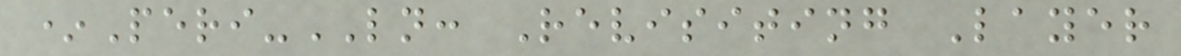*Peri-LN: Revisiting Layer
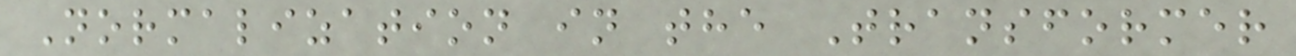Normalization in the Transformer
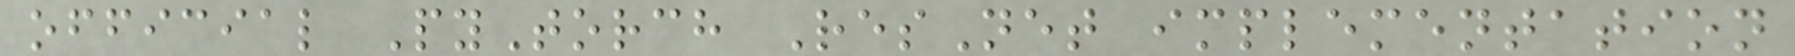official PyTorch ResNet implementation
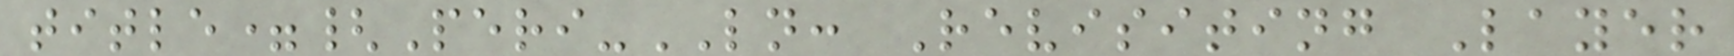title={Peri-LN: Revisiting Layer
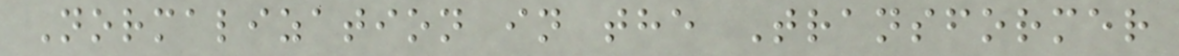Normalization in the Transformer
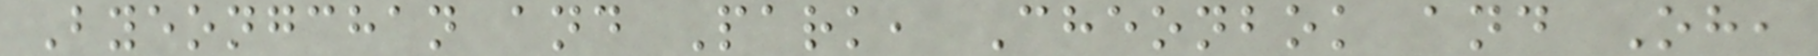Byeongchan and Park, Cheonbok and Oh,
